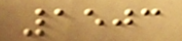1503
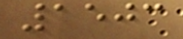1503
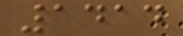1414
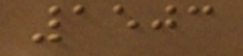1503
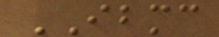IBMC
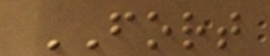FORT
